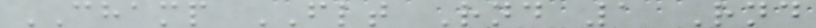CHAMP FLT Rnd 1 Rnd
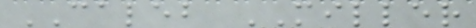CALEB MILLER
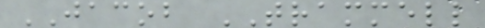JACOB TRAMMELL
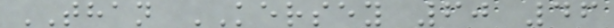THAN KERSEY 60 46
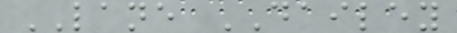LANE DAILEY
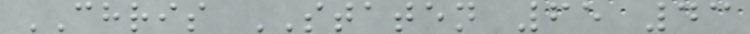CHRIS STATEN 65 43
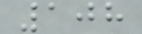108
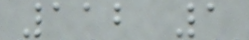112 1
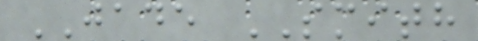JADE SMITH
